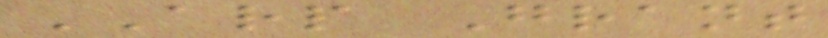ARP Grant
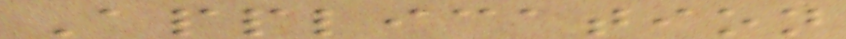Application
